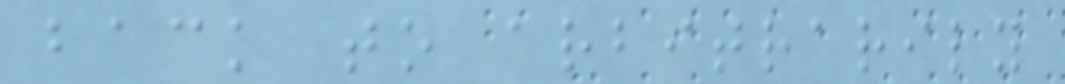back to arbitrarily
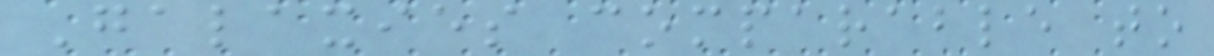Galaxies comparable to
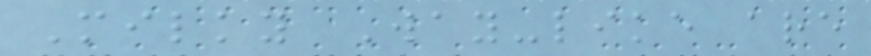Milky Way-like are
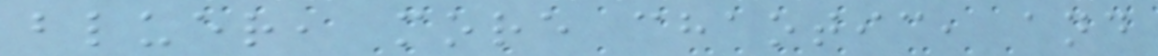bluer, more chaotic, and
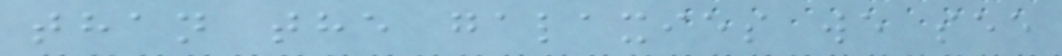than the galaxies we see
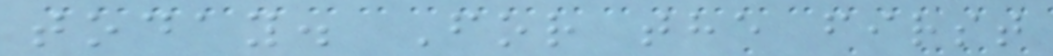today. For the first
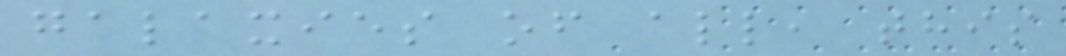galaxies of all, this
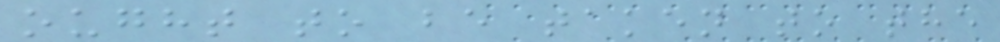ought to be taken to the
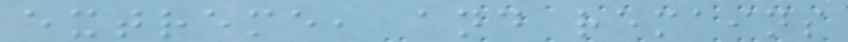extreme, and remains
